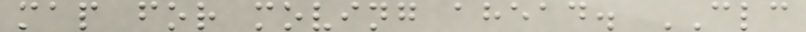map for moving ahead. CLC
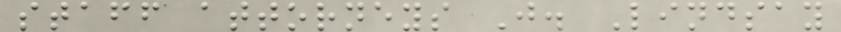staff attorneys J. Lindsay
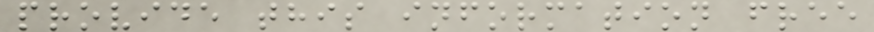provide this information free
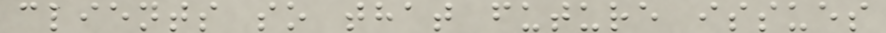clients so that future issues
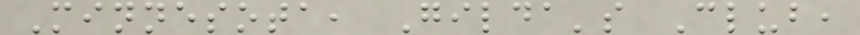Minnesota, Gilda's Club,
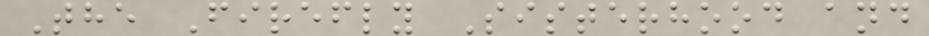The Firefly Sisterhood and
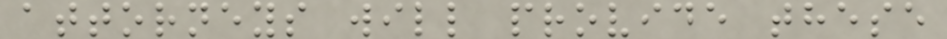attorneys will provide these
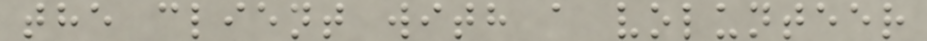the client with a volunteer
